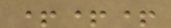+++
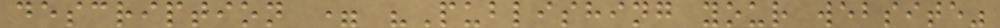description = "Publishing your website"
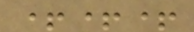+++
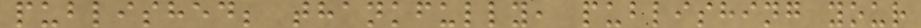published; thankfully, publishing your
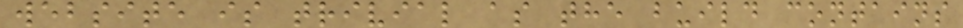website is trivial as the build contains
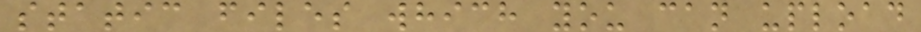static files which you can upload
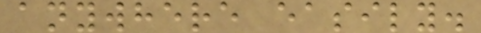anywhere easily.
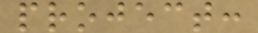project:
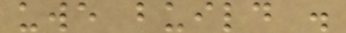uwe build .
